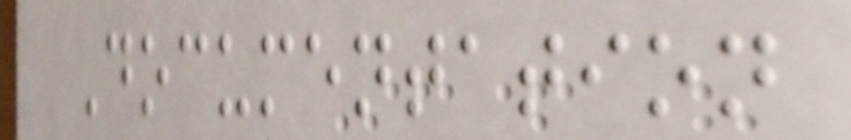Documentation
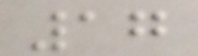17
